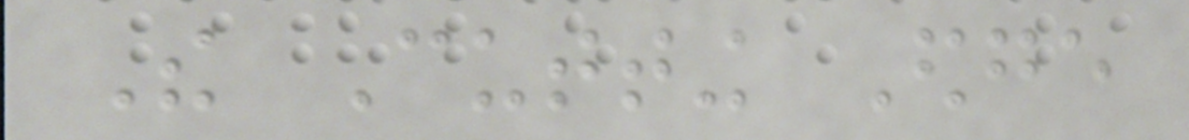The Cutting Edge
